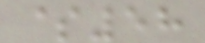$58
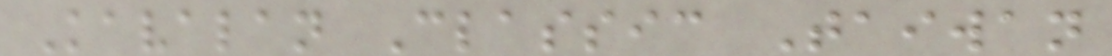Kavalan Classic Taiwan
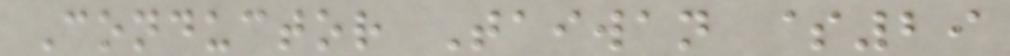Conductor Taiwan $29
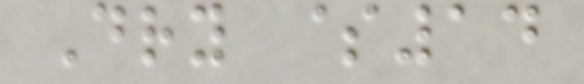Dry $14
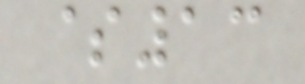$13
